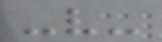-v-
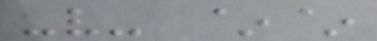-v- ~~
